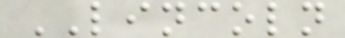LINCOLN
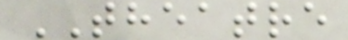THEATRE
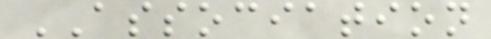ASSOCIATION
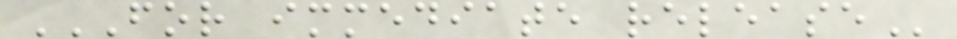FOR IMMEDIATE RELEASE
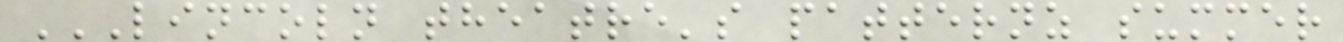LINCOLN THEATRE'S PATTERNZ SUMMER
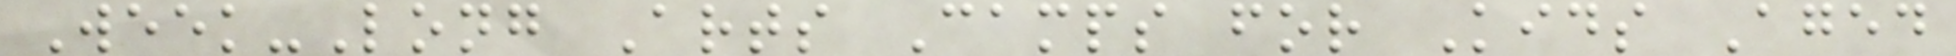Week-Long Arts Camps for Kids Aged
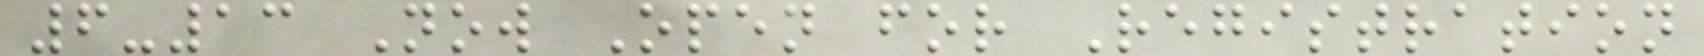6-13 Now Open for Registration
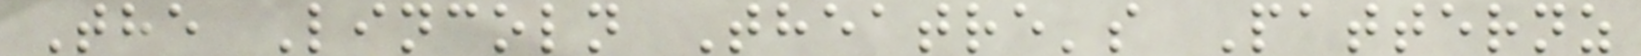The Lincoln Theatre's Patternz
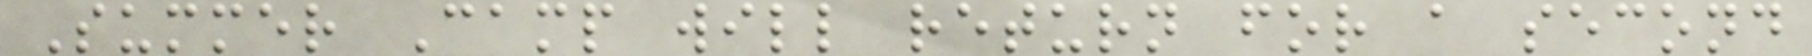Summer Camp will return for a second
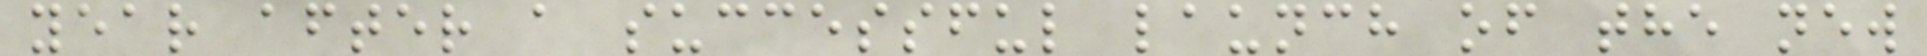year after a successful launch of the new
